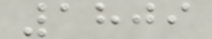1809
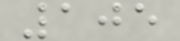105
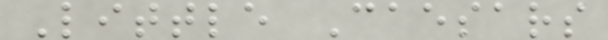Little Caesars
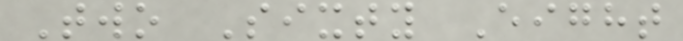Two Sixty Eight
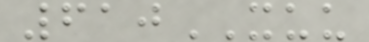610XUU
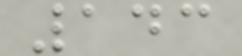143
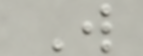W
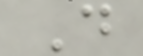D
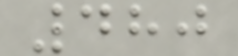480
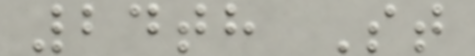24th St
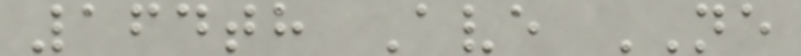164th Ave NE
